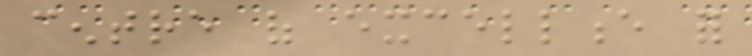centre of excellence for
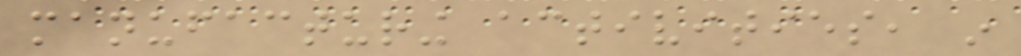manufacturing activities, in
